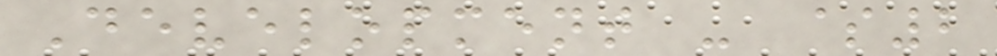Development - $2
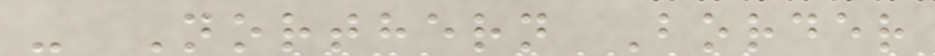- Northern Border
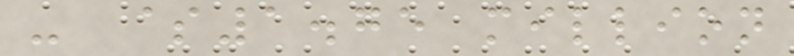- $1.75 million
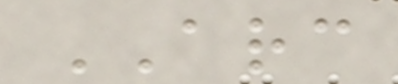ARC
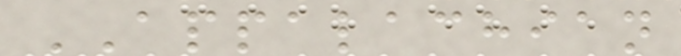APPALACHIAN
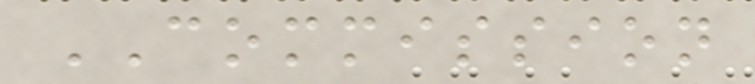COMMISSION
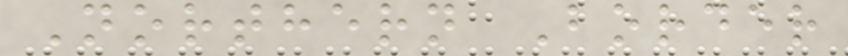Northern Border
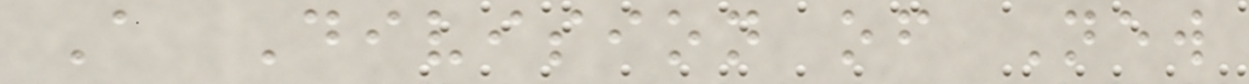A Division of New
